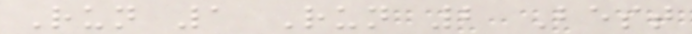Run 1 Run 2 Best
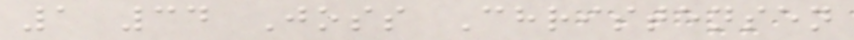1 34 Joss Christensen
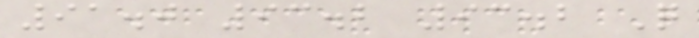91.0 93.2 93.2 Q
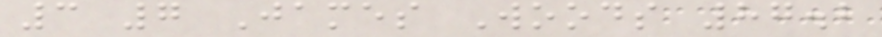3 7 James Woods 87.2
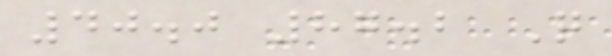40.0 87.2 Q
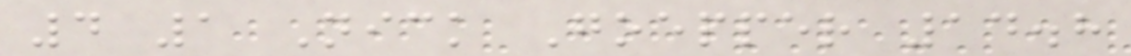4 1 Nick Goepper 14.8
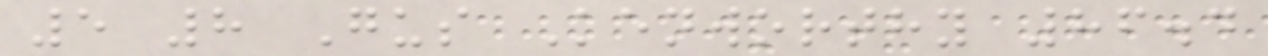5 8 Gus Kenworthy 86.4
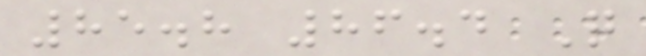85.8 86.4 Q
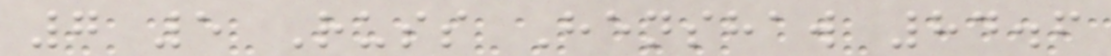7 5 Russ Henshaw 84.6
